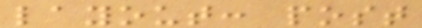layout: post
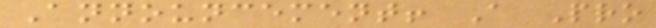Announcement! A Pro
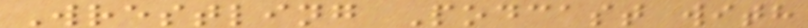Wrestling Podcast with
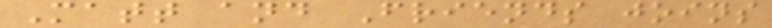Matt and Friends joins
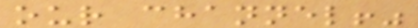our channel!"
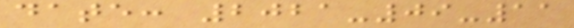date: 2021-09-11
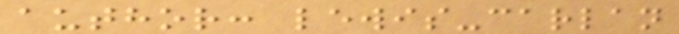author: lewis-carlan
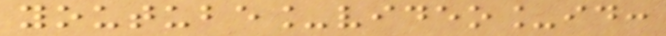youtube_video_id:
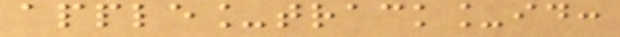apple_track_id:
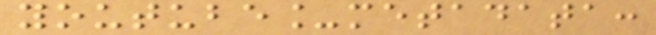youtube_metadata:
